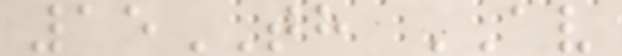15TH AV
